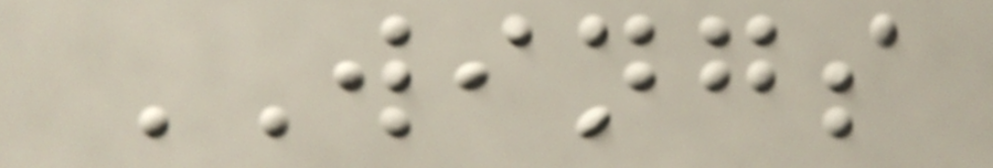WINGS
